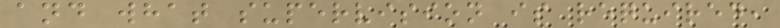and what supervision is required,
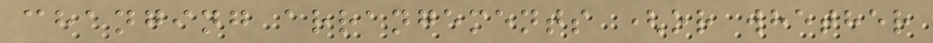changing arrangements (or whether
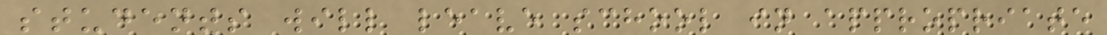students will leave school in appropriate
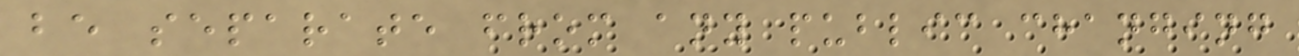be separate from any public changing
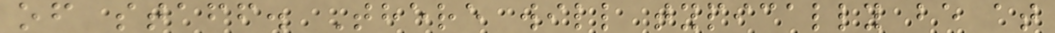of staff. There will typically be at
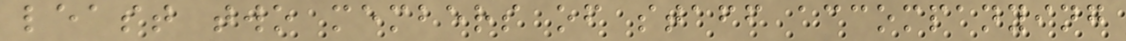least two members of staff accompanying
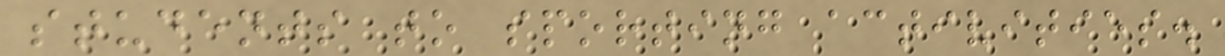students to sporting activities.
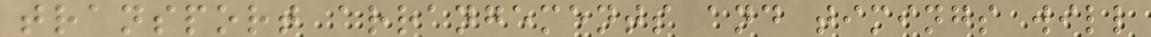transport arrangements and timings will
